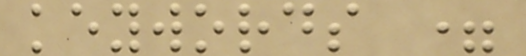keywords =
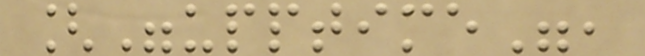["upptime",
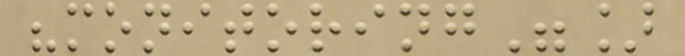"monitoring"]
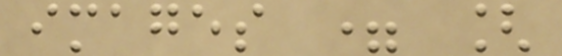images = [
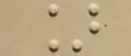]
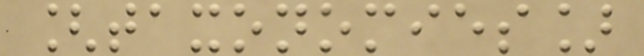[taxonomies]
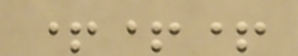+++
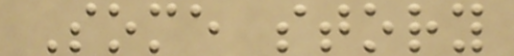Some story
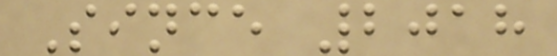Since 2018
